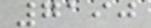7190
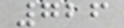726
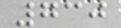730
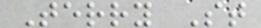Terry St
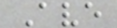Ave
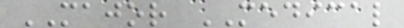MAJOR MEDICAL
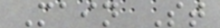Main St
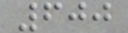600
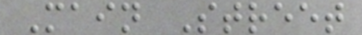Main Street
